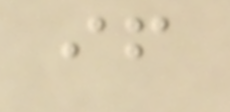if
